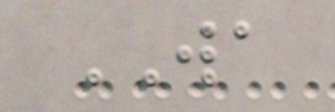WA
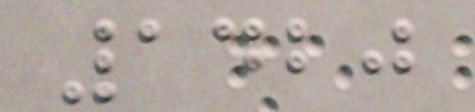1420
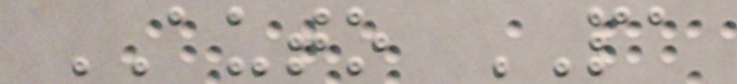AUTO PA
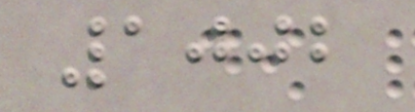1002
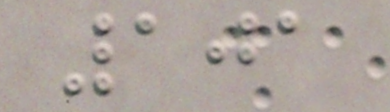101
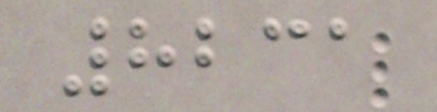8231
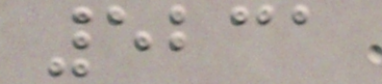5231
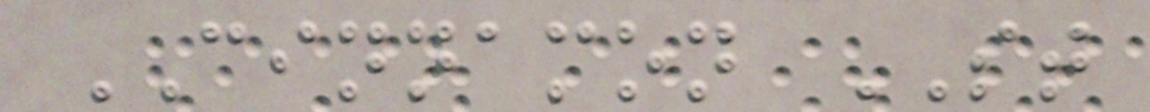CINNAMON ST
